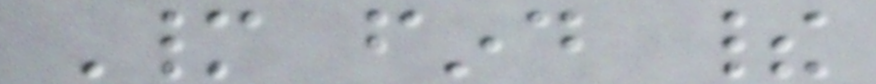Many find their
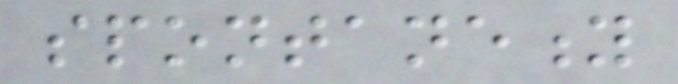spontaneity
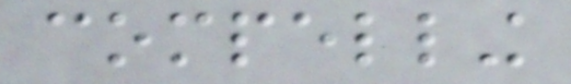compelling
